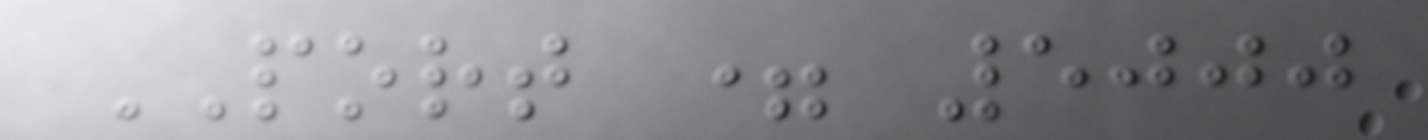PORT = 5000
